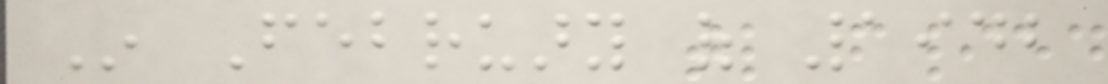In February of 1942
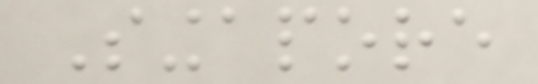Singapore
